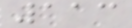113
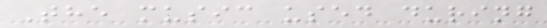The music used during
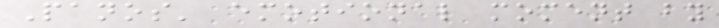Panos' emotional moment by
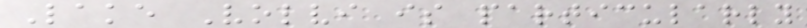Lake Volvi is particularly
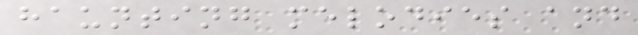haunting melodies and
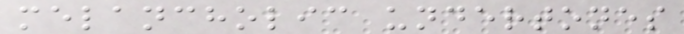melancholic undertones
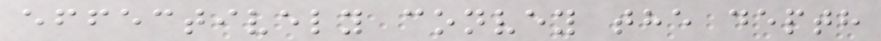effectively convey the depth
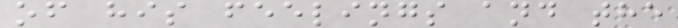of his feelings and the
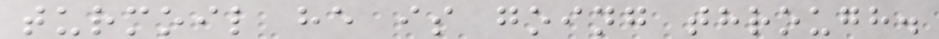turmoil he is going through.
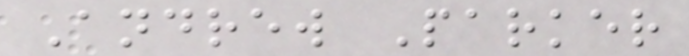Andrew Parker
